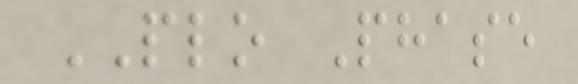PLO Phase
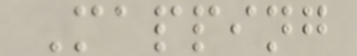Mapping
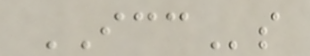ICCs
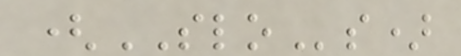(SLOs)
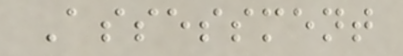Assessment
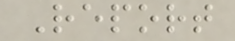Report
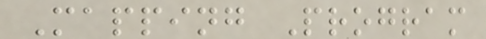Mapping Program
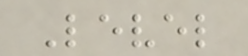Level
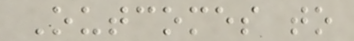Outcomes to
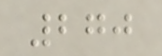270
